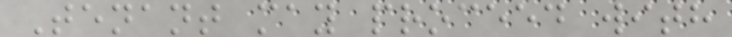Tenant may proceed with
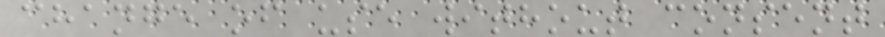change of use without consent
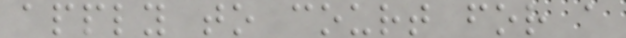apply to court for a
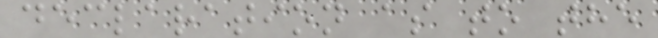declaration as to the
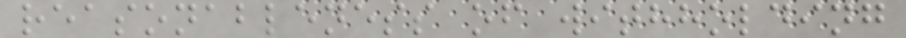reasonableness of withholding
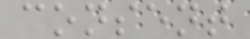consent
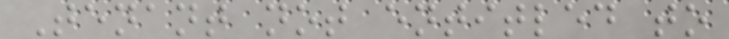Tenant not entitled to
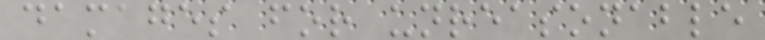damages for unreasonable
